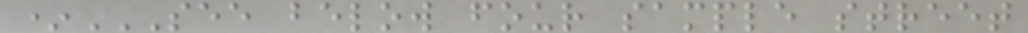*SEE BELOW FOUR SAMPLE STREET
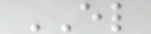EL
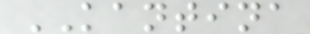KANTINA
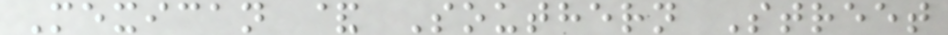Mexican & Southern Street
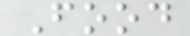Food
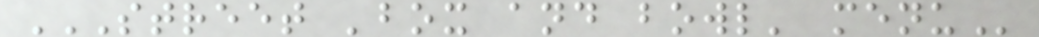STREET 'BOX AND BOWL' MENU
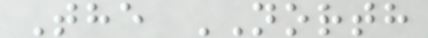The NORTH
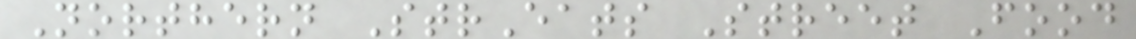Northern StrEats Street Food
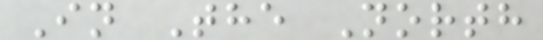In The North
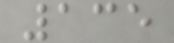135
